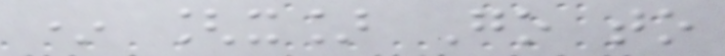* [x] Go to
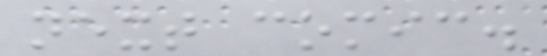next comic.
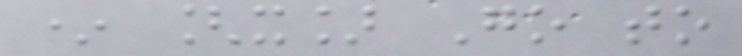* [x] Go to
